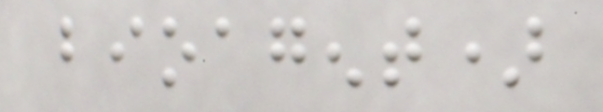bioagent)
